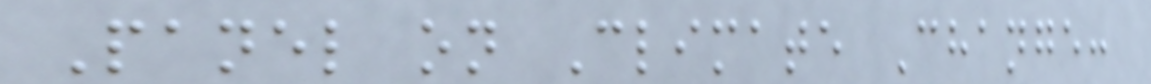Panel on Climate Change:
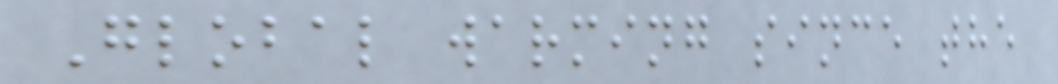Global warming since the
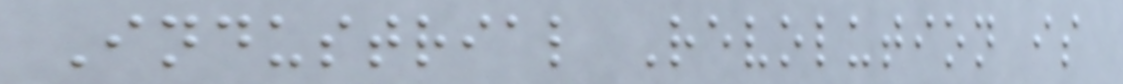Industrial Revolution is
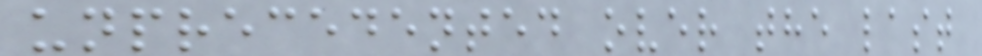unprecedented over the last
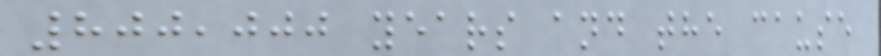800,000 years and the cause
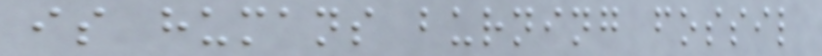is humans burning fossil
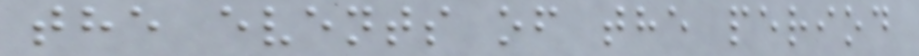the events of the period
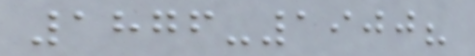1876-1900?
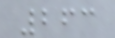263
